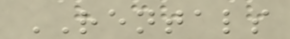RENTALS
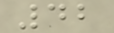42
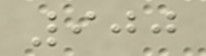900
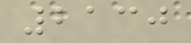2130
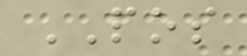POS
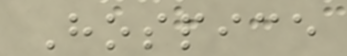Hospice
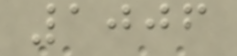1006
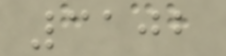3102
